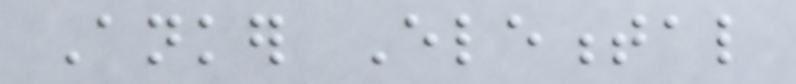Anker Elemental
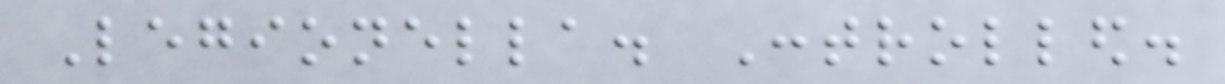Legionella. Controlled.
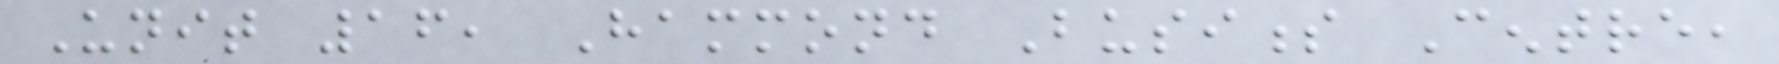Unit 16, Hammond Business Centre,
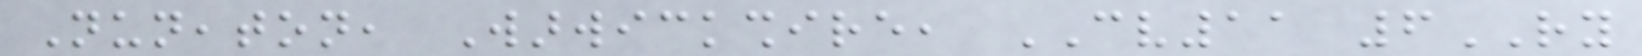Nuneaton, Warwickshire, CV11 6RY
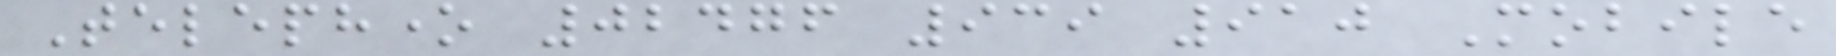Telephone 02476 939 910 Mobile
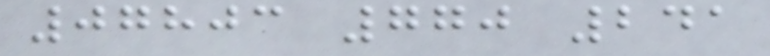07803 770 241
